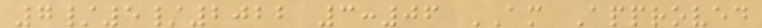7/5/2022 3:06 AM Approved
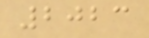2023
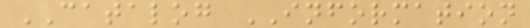CATALOG INFORMATION
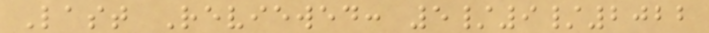Last Reviewed: 5/9/2022
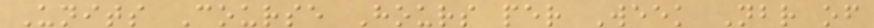Units Course Hours per Week Nbr of
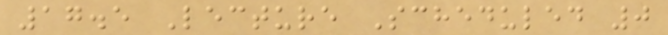17.5 Lecture Scheduled 0
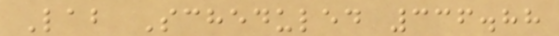Lab Scheduled 336.88
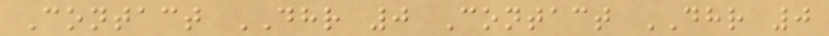Contact DHR 0 Contact DHR 0
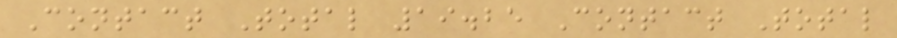Contact Total 19.25 Contact Total
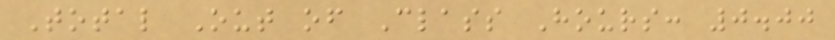Total Out of Class Hours: 0.00
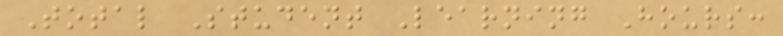Total Student Learning Hours:
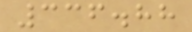336.88
